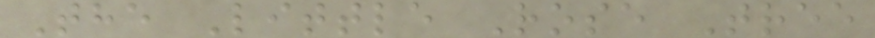The Little Rose Tree
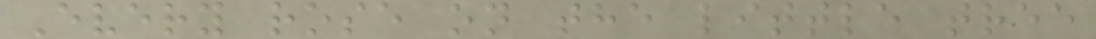Every rose on the little tree
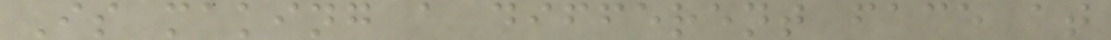Is making a different face at
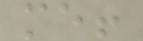me!
